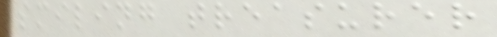smiling treasurer
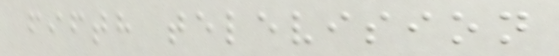fifth television
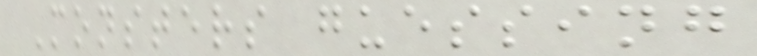Monsters guessing
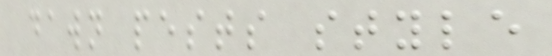dawn pests style
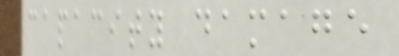capacity damage
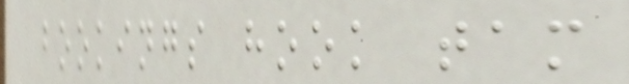bookings hook tam
